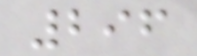296
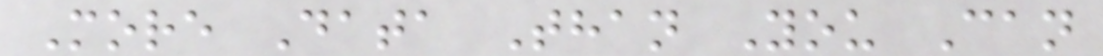More Data Than You Can
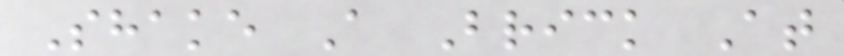Shake A Brick At
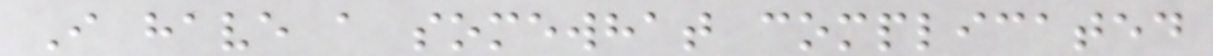I have a somewhat complicated
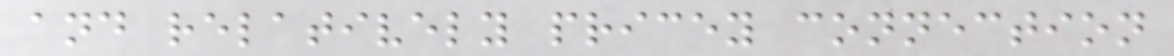and relatively pricey connection
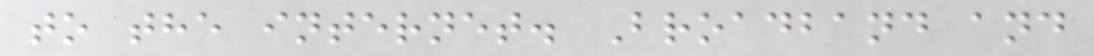to the internet. Broadband and
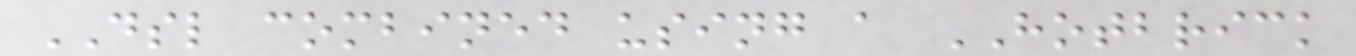DSL combined using a HOTBRICK
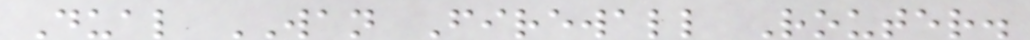Dual WAN Firewall Router.
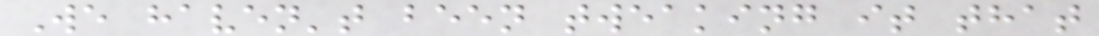We haven't been tweaking it that
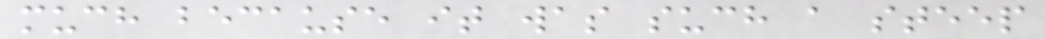much because it was such a steep
